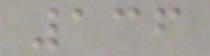136
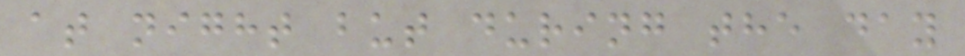at night but during the day
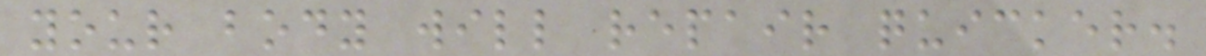your body will repair quicker.
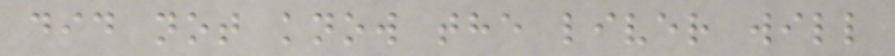did not know the liver will
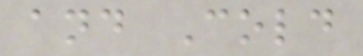and Cold
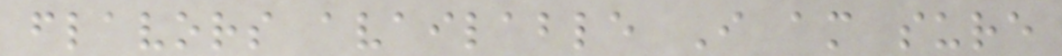flavors available I am sure
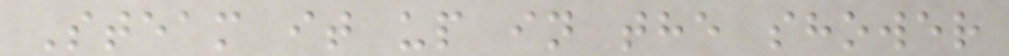Steam it up in the shower
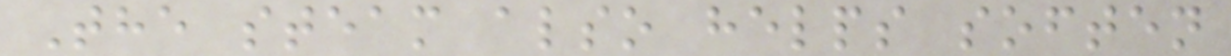The steam also helps soften
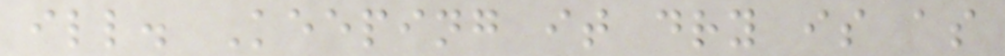ill. Keeping it dry is as
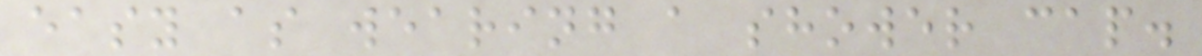easy as wearing a shower cap.
